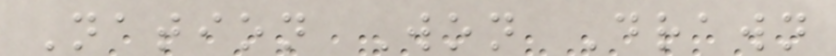Nation Won Drawn
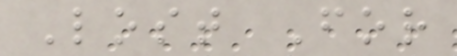Lost For
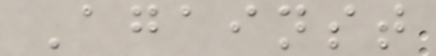Against
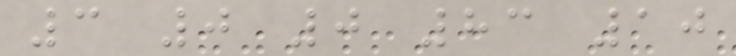3 0 0 83 10
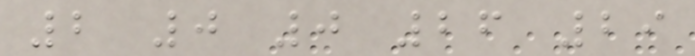2 0 0 26 29
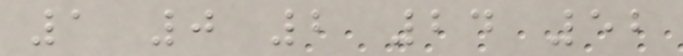1 0 2 24 52
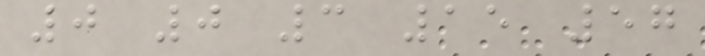0 0 3 15 57
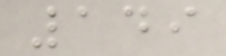149
